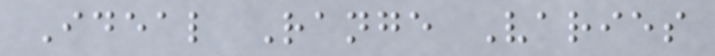Ideal Range Varies
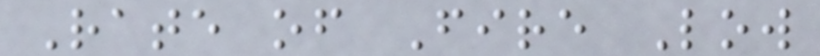Rate of Fire Low
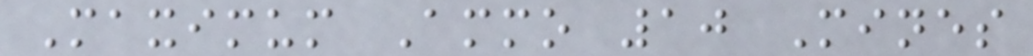Maximum Ammo 10 Mines
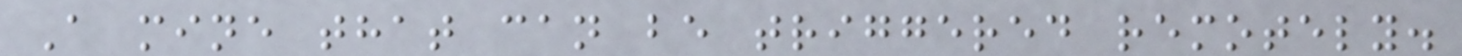A mine that can be triggered remotely.
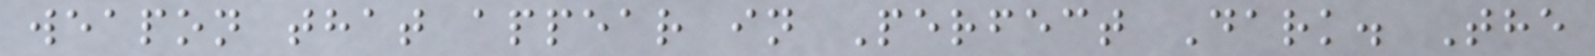weapon that appear in Perfect Dark. The
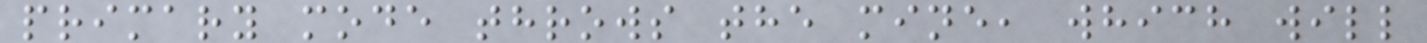primary mode throws the mine, which will
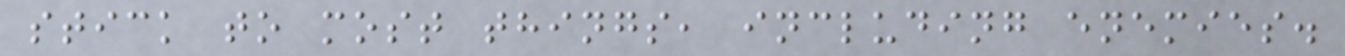stick to most things, including enemies.
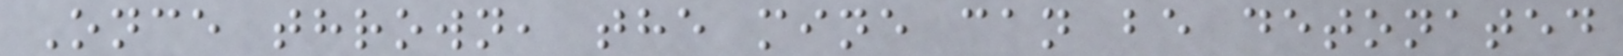Once thrown, the mine can be detonated
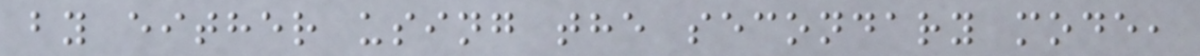by either using the secondary mode,
